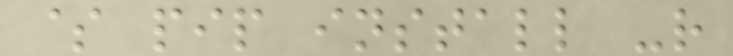$ pip install -r
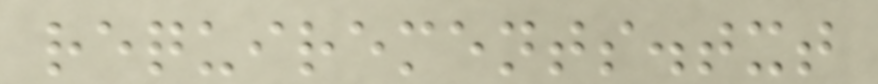requirements.txt
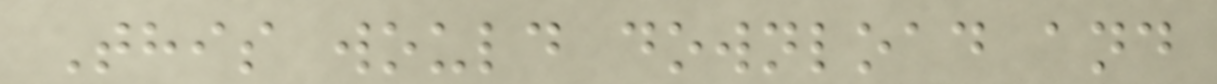This would download and
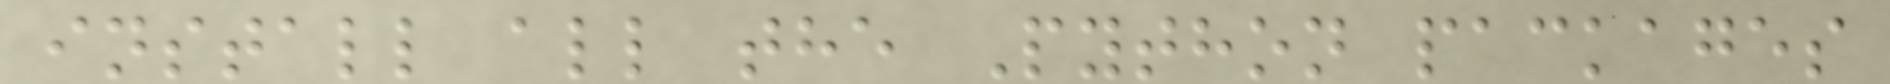install all the Python packages
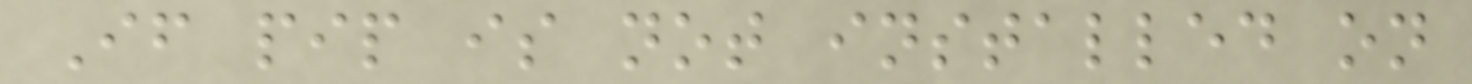If pip is not installed on
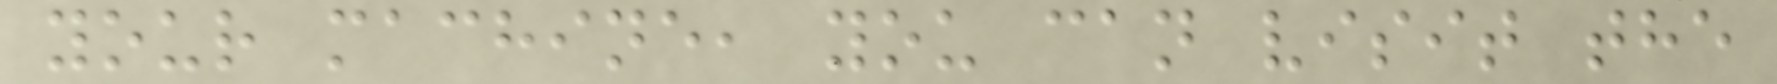your machine, you can visit the
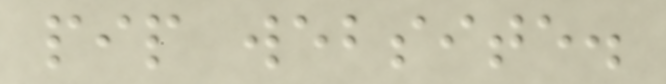pip website.
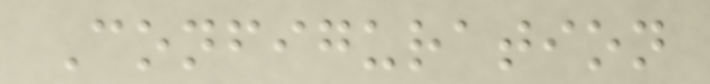Configuration
